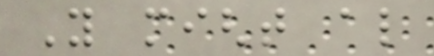You might also
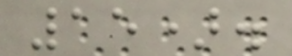15).
